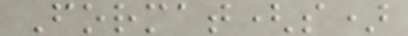Format(s)
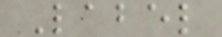Label
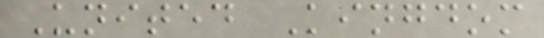United Kingdom
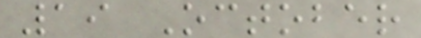19 October
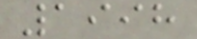1998
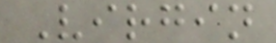Virgin
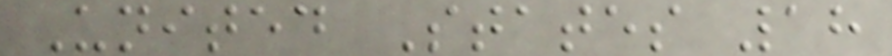United States 18
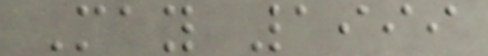May 1999
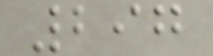297
